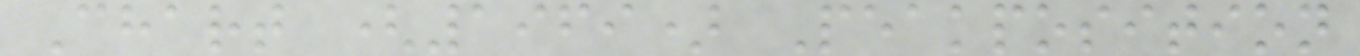Chart (1969) Peakposition
